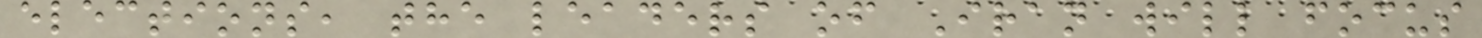elections, the leaders of Iran will focus
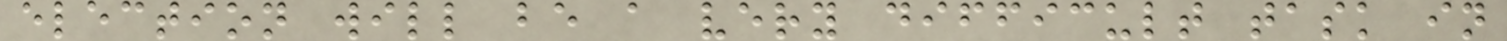election will be a very difficult task in
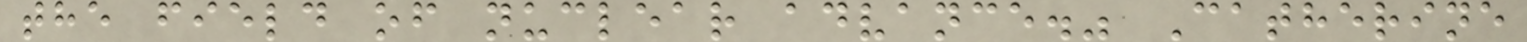the field of nuclear advance." Catherine
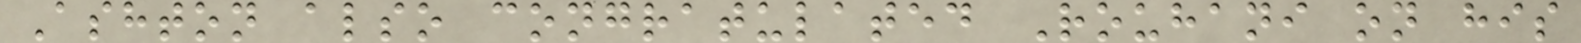Ashton also congratulated Rouhani on his
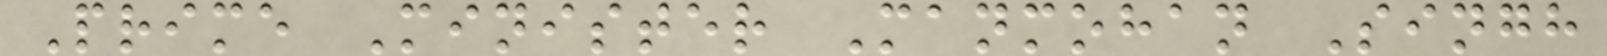Prime Minister Manmohan Singh
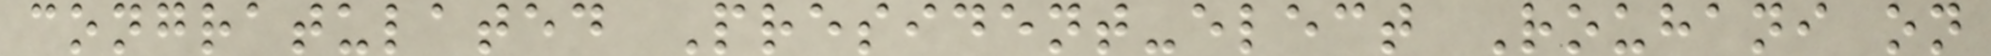congratulated President-elect Rouhani on
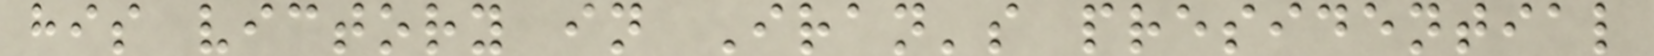his victory in Iran's presidential
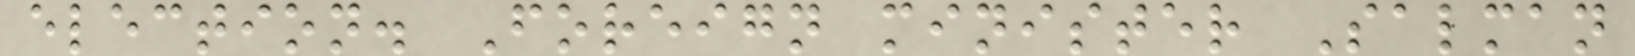election. Foreign minister Salman
